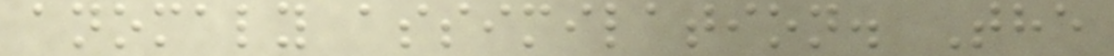anomaly assimilation. The
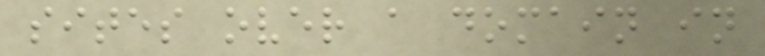sites over a domain in
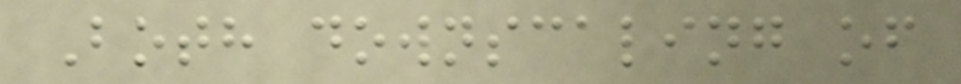Both downscaling of
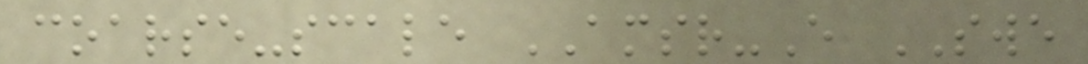coarse-scale AMSR-E SWE
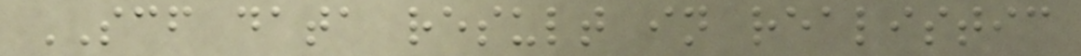SCF data result in realistic
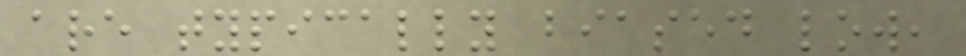are typically biased low,
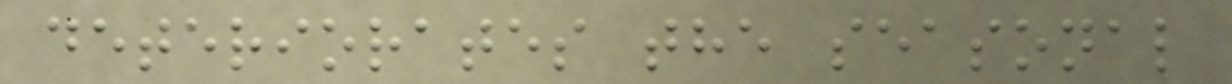deteriorates the seasonal
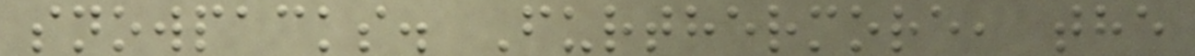snowpacks. Furthermore, the
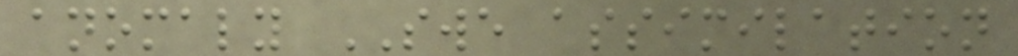anomaly SWE assimilation
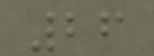26
